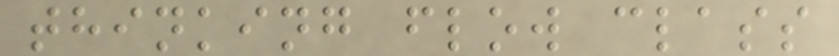thinking flow class
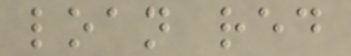loan red
